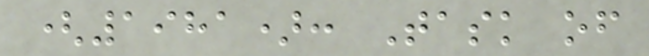(1981): Task of
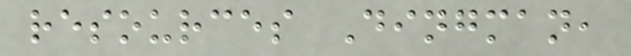resources Dingman,
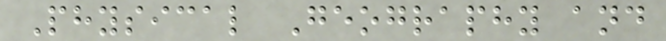Physical Geography and
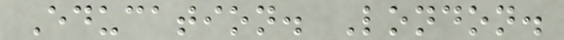Education. London.
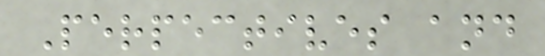Perpectives and
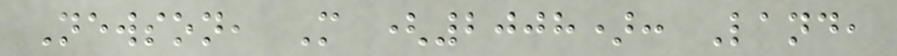Newson, M (2008): Land,
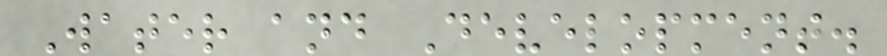Water and Development.
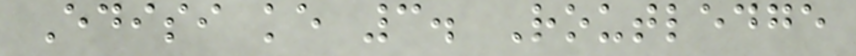Edisi ke 3. Routledge
